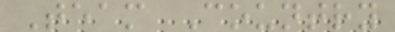Team Country
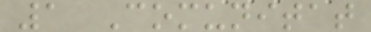1 Comunitat
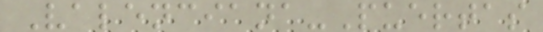Valenciana-Puertas
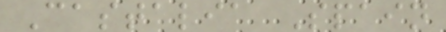Castalia Spain
